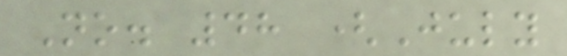No. 48 (July
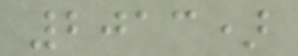2013)
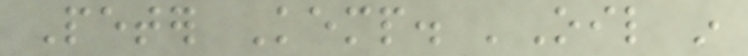Peter Kemp. 'Oil in
